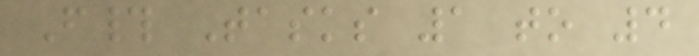F# Tasks 1 to 4
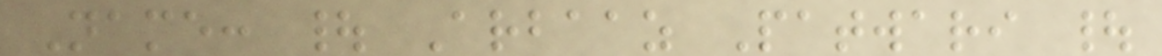Name: | Arbaaz Patwari |
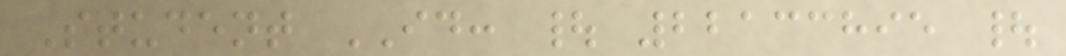Student ID: | 22133895 |
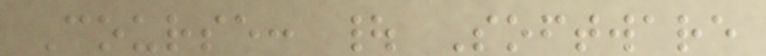Course: | Software
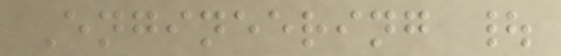Engineering |
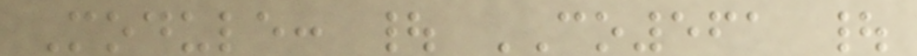Module: | CO561 |
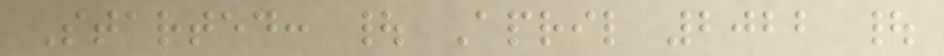Started: | April 2022 |
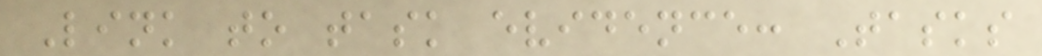Link to task evidence: Tasks
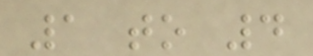1 to 4
